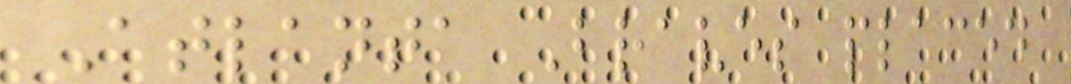Atlanta Braves placed
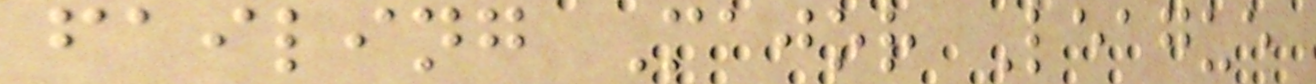failing Major League
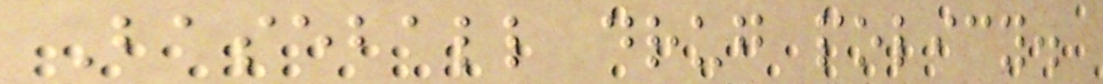Baseball drug policy.
